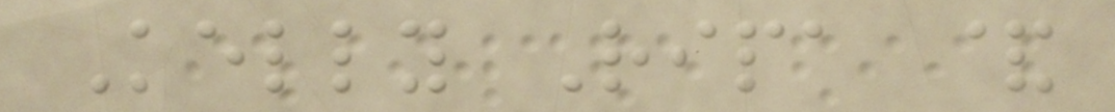Kelly Ripa &
